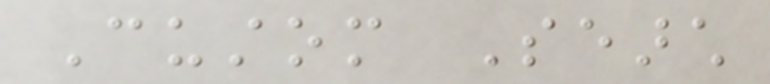Custom Search
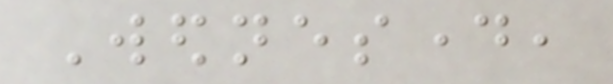Wednesday,
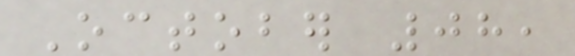October 08,
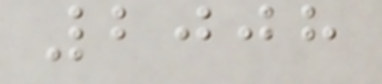2008
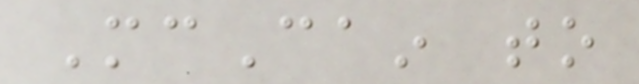McCain to
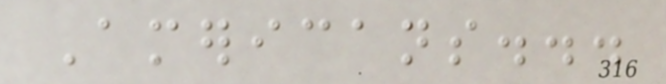Americans...
